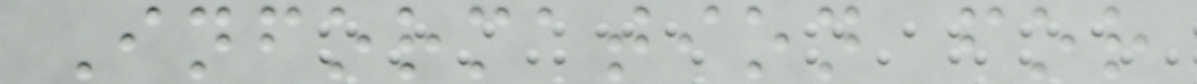Information for
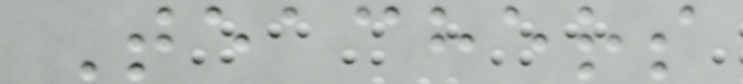Teachers
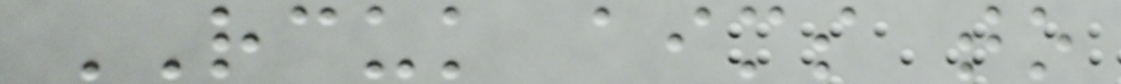RCUK aims to
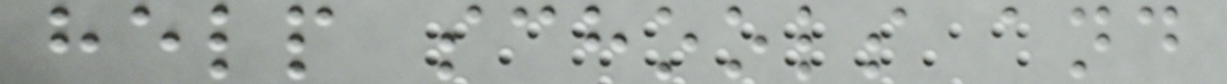help schools and
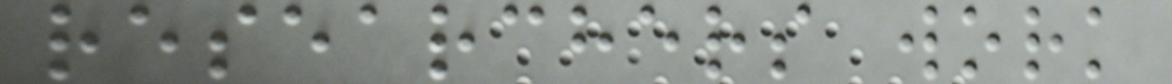researchers work
